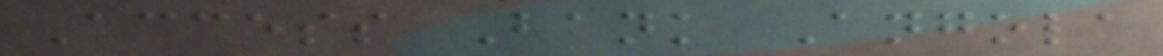Access Bank Angola
